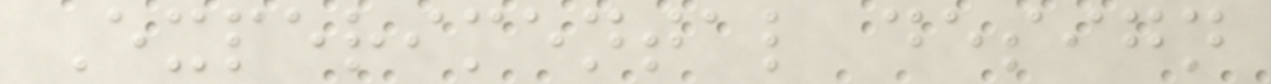Experimental design
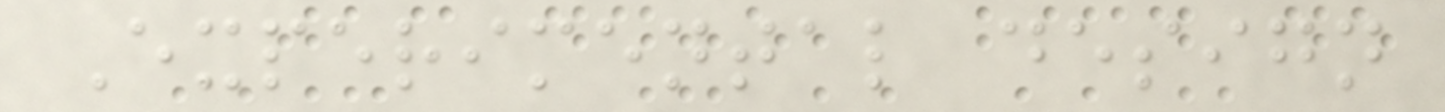Experimental design
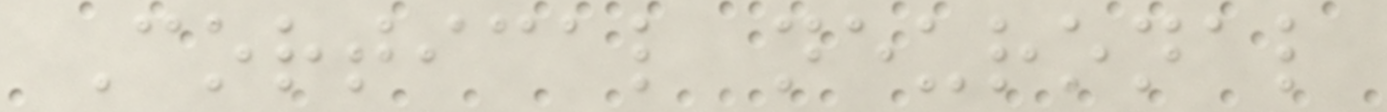Cortical neuronal
